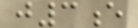j3e
